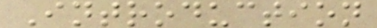Introduction
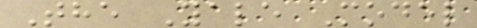The Yale Model
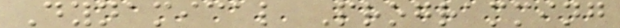Dynamical Programming
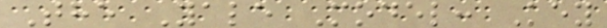The Yale Model: Key
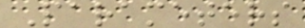Parameters
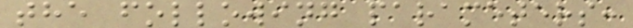the following parameters:
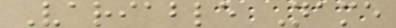Variable Name
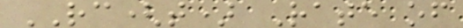RC(t) Rate of
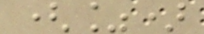(%)
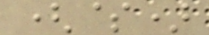($)
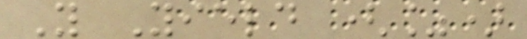Y Yield (%)
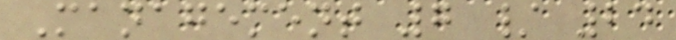Management 7 / 24
